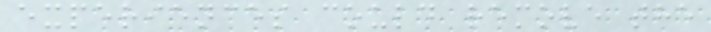experiences could remove the
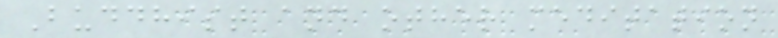Buddhist and other meditation
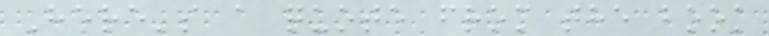Here's a quote from the book
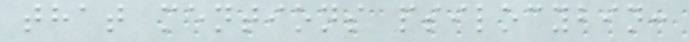that mentions psilocybin:
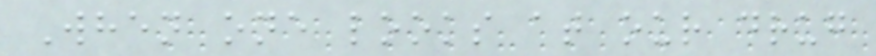When one looks at our drug
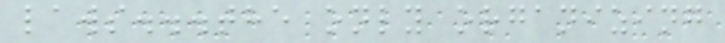laws...the only organizing
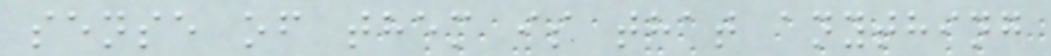sense of them is that anything
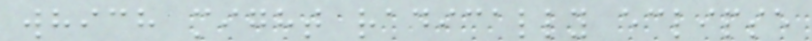which might radically eclipse
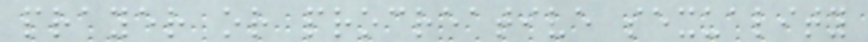prayer or procreative sexuality
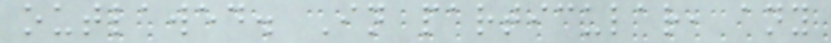outlawed. In particular, any
